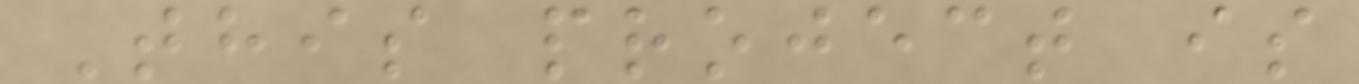This project is
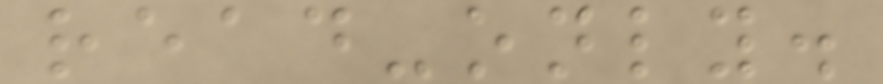read-only.
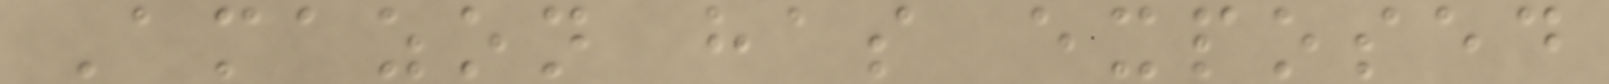Amazon has exposed
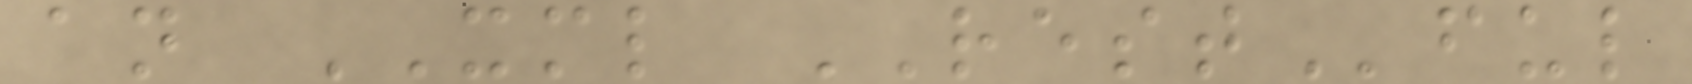an XML RESTful
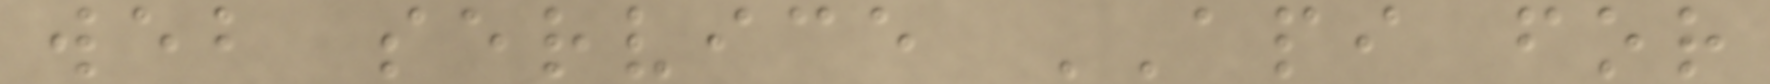web service API for
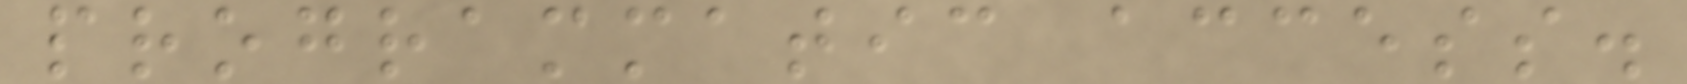programmatic access.
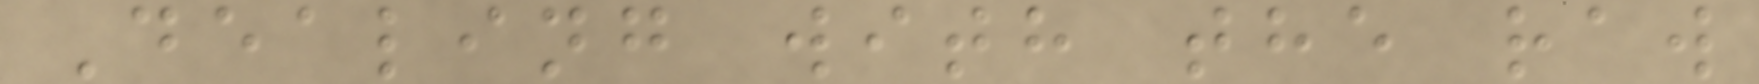Dealing with the raw
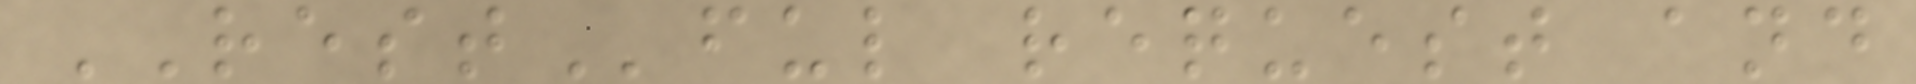RESTful request and
